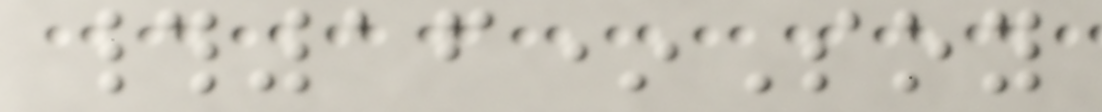#16*Soy
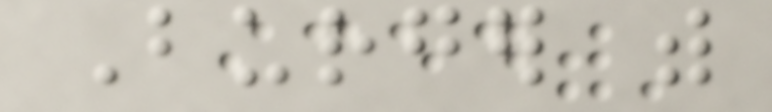Burger with
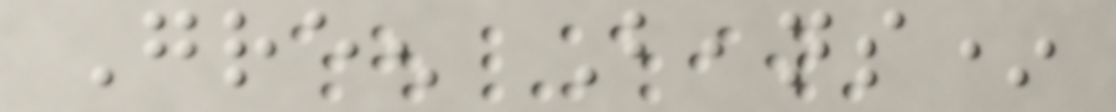Green Beans*
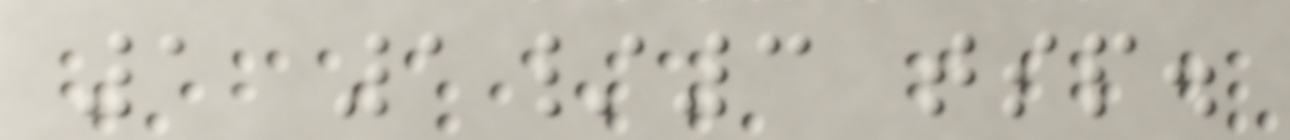1 1/3 tsp.
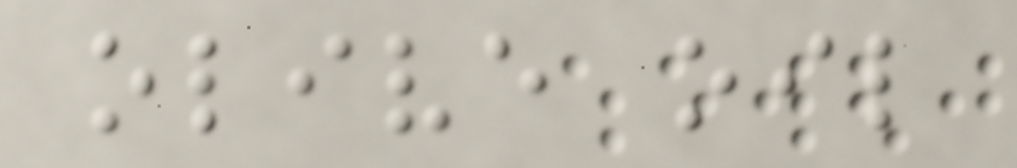olive oil
